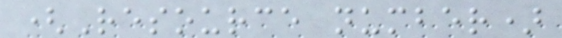(Resource number)
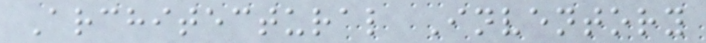Architectural Inventory
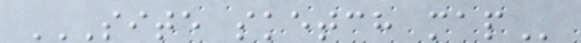SITE SKETCH MAP
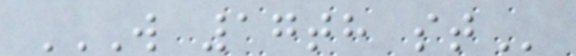W 17TH ST
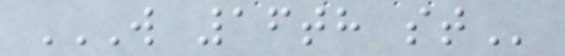W 16TH ST
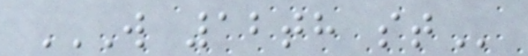W 12TH ST
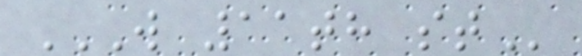W 11TH ST
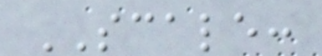SCALE:
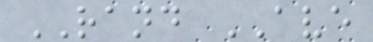RAND AVE
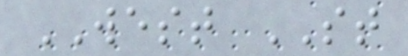WEST ST
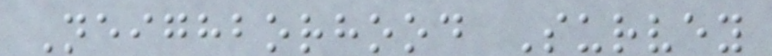Neighborhood Survey
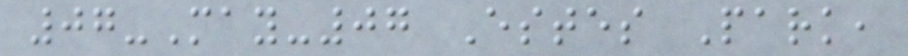07-May-07 Estes Park,
